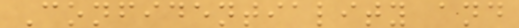Confidentiality and
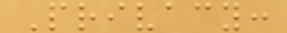Privacy:
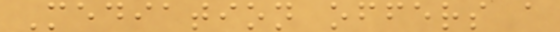Mediation offers a
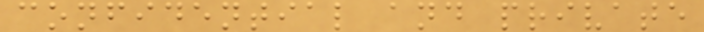confidential and private
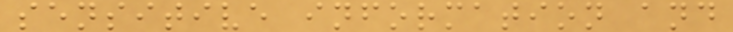sensitive information and
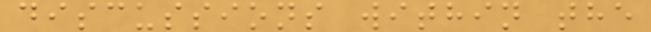discussions within the
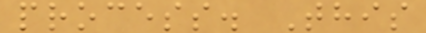process. This
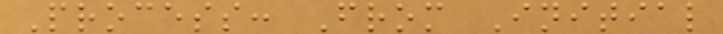Process: From Initial
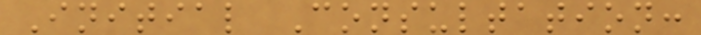Initial Consultation:
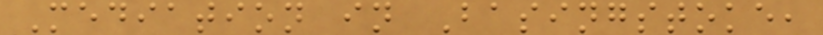Mediation in Basingstoke,
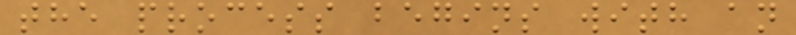the process begins with an
